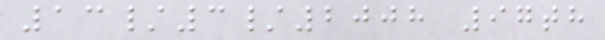13/3/2008 97th
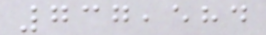737,584
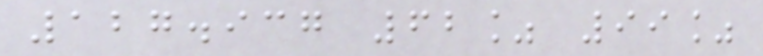127.937 62% 99%
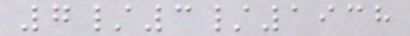7/3/1938
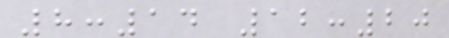8:14 12:20
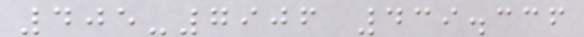405-7906 439.336
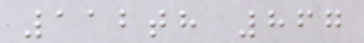112th 867
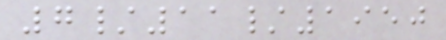7/11/1950
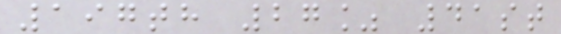197th 27% 41st
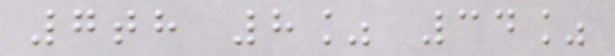7th 8% 34%
